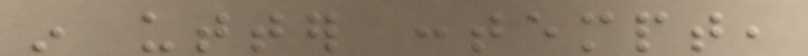in utter contempt,
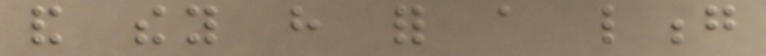and they have for a long
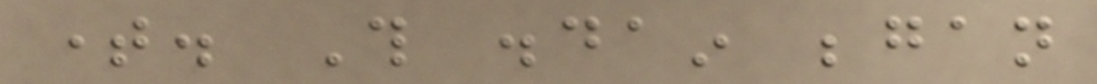time. This disdain began
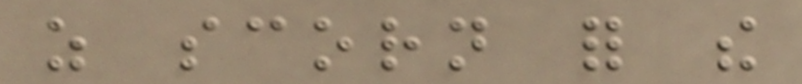as scorn for the
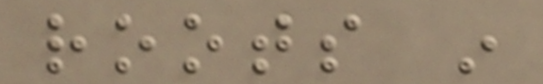roots in
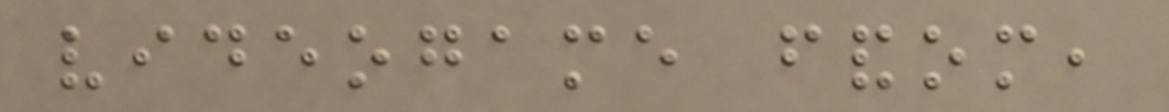videogame fandom,
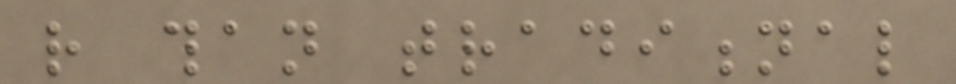rather than traditional
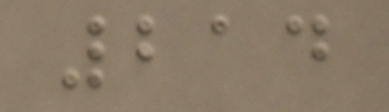214
